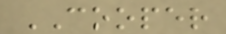COOPER
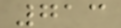713
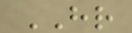HR
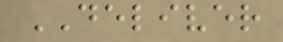DELIVER
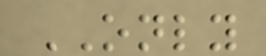ONLY
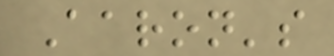Aaron's
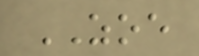ZOE
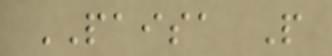PAISA P
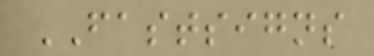FASTSIGNS
